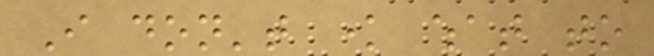I don't know what to
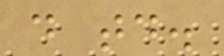do today.
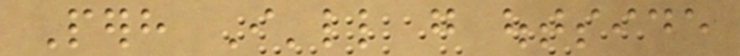Perhaps I'll go outside
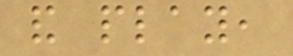and play,
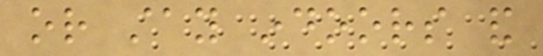or stay indoors and
